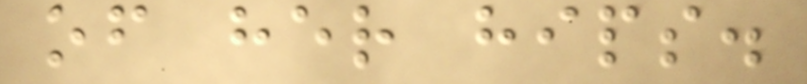of her hips.
